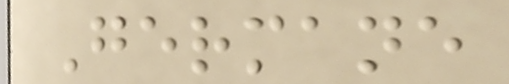Germane
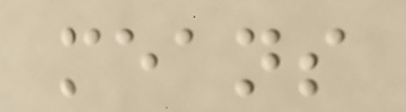means
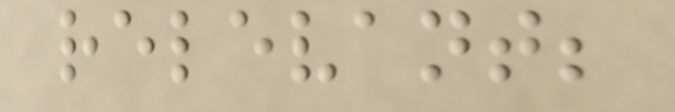relevant;
